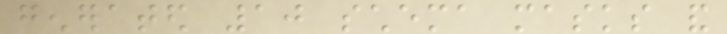generated 10 schema masks and
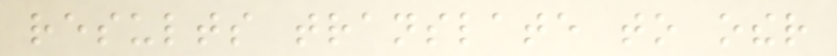results translate to other
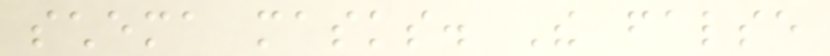schema masks. The false
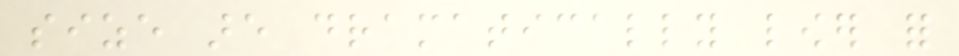size are dramatically lower for
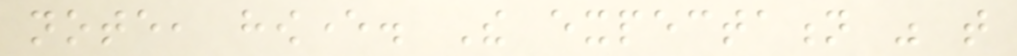note, however. The expectation was that
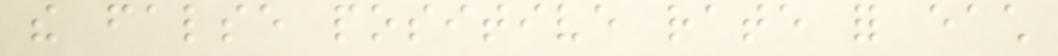the false positive rate for each
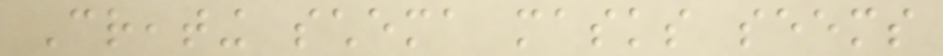Creating schema masks seems
